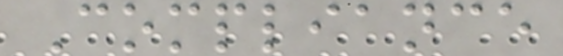Compliance
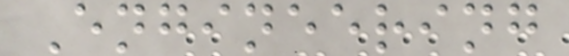Engineering
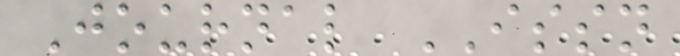Journal ISSN
